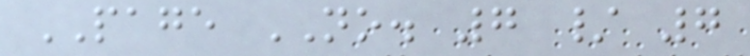PAGE NO. 7 / 7
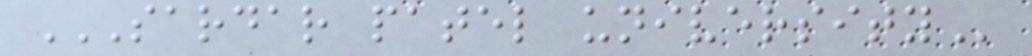SARDAR PATEL UNIVERSITY
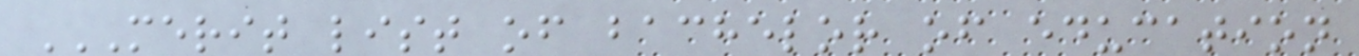MERIT LIST OF BACHELOR OF EDUCATION
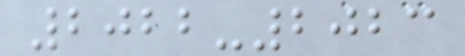2022-2023
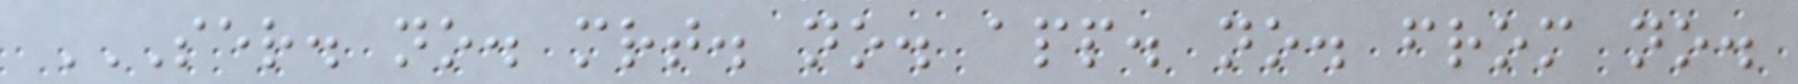SER. NO. MRT. NO. APP. NO. FROM NO.
